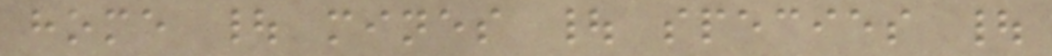home | mines | species |
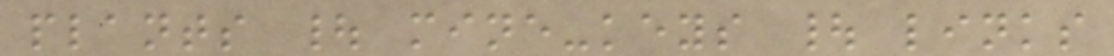plants | mine-keys | links
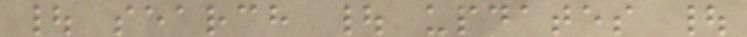| search | updates |
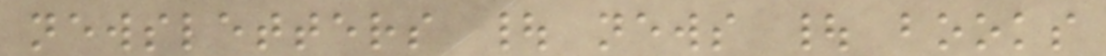newsletters | news | books
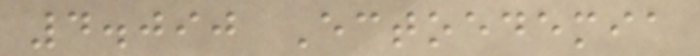4.090 Ectoedemia
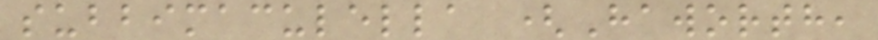subbimaculella (Haworth,
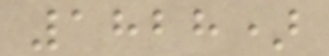1828)
